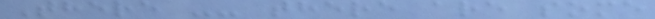There -- there are some
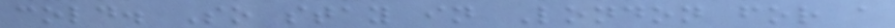cold. So stay in London for a
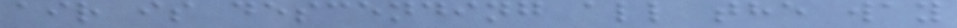air is descending all the way
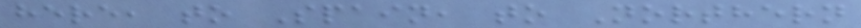here, to Spain, to Northern
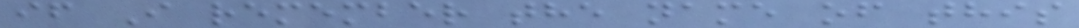if I remember the name of this
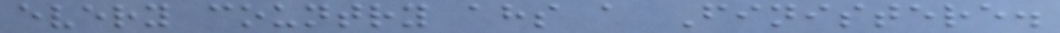every country ahs a Finistere.
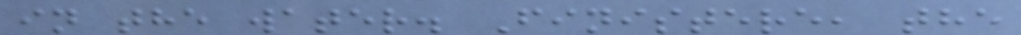in the water. Finistere, the
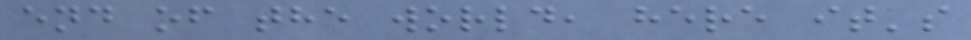end of the world, here it's
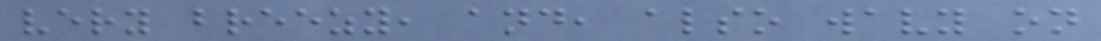very breezy, and, also wavy on
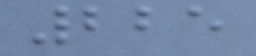225
